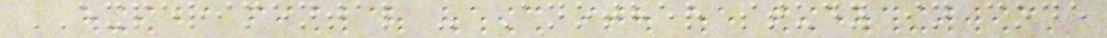EXPERIMENTAL - Another study in code
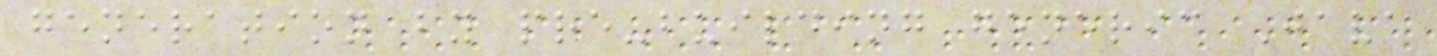generation by pre-building generic Java
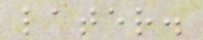later.
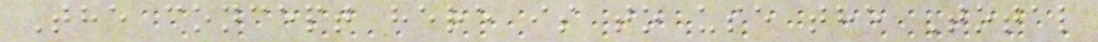The concept here is to use the Total
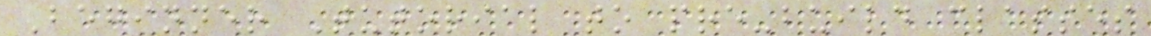Beginner Tutorial to pre-build classes
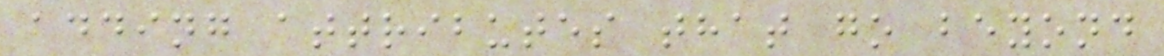adding attributes that go beyond
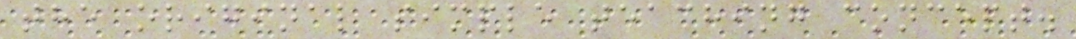the original simple teaching concept.
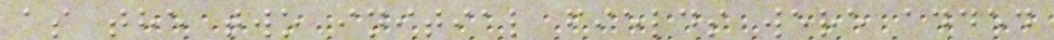as the two initial fields were added
